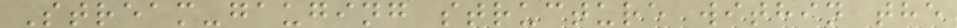Stream-gauging structure within the
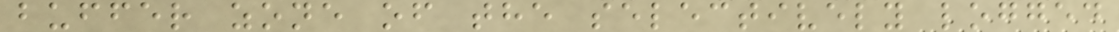buffer zone of the selectively logged
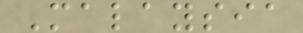Malaysia
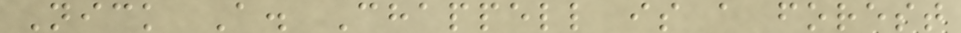Nick A. Chappell is a forest
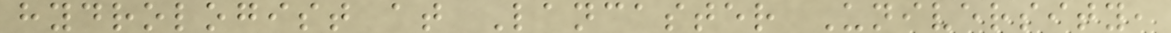hydrologist at Lancaster University,
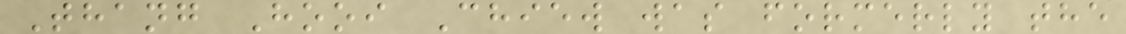Thang Hooi Chiew was formerly the
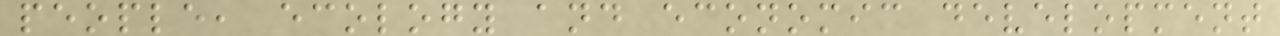people, ecology and economic development
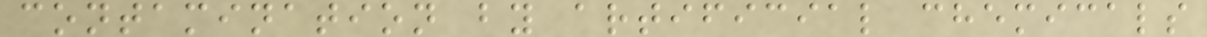contamination by artificial chemicals
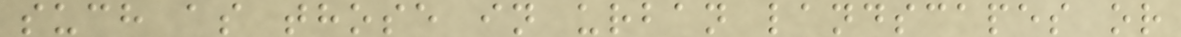such as those in urban landscapes or
